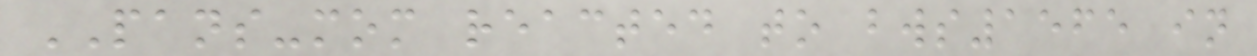PANS-mom reacted to bws1565 in
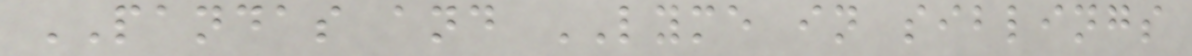PANDAS and LYME in siblings
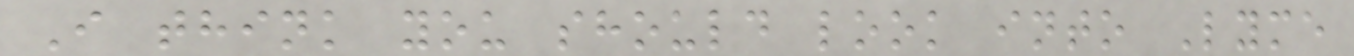I think you should look into Lyme
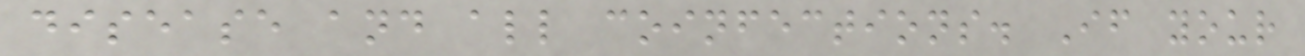disease and all coinfections. If your
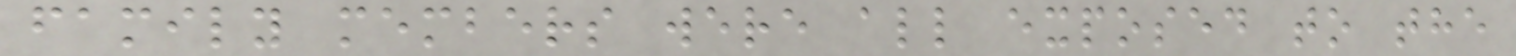family members were all exposed to the
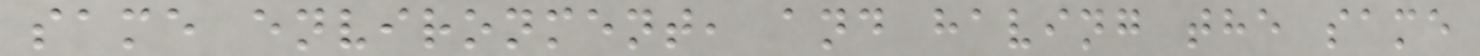same environment, and having the same
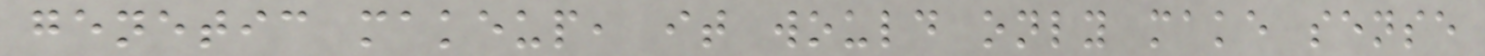genetic makeup, it would only make sense
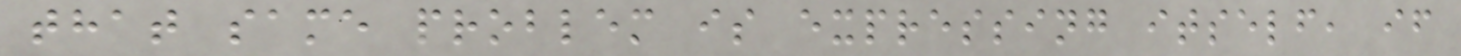that same problem is expressing itself, if
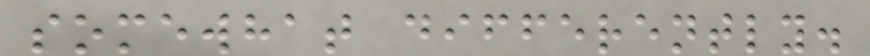somewhat differently.
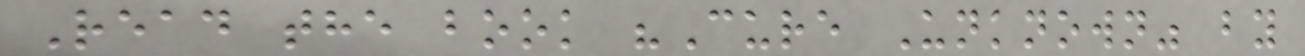Read the book "Cure Unknown" by
